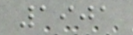1901
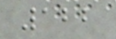122
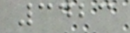3423
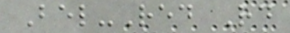Bel-Red Rd
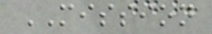MISSION
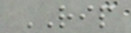RIP
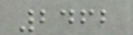2462
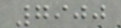7900
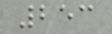253
